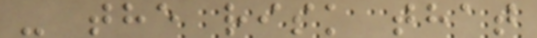- the risk that
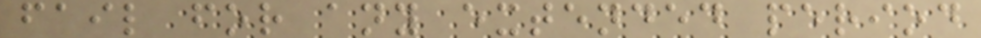fail for any extended period
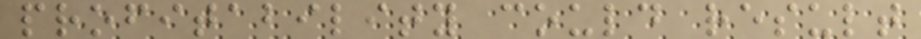profitability could result
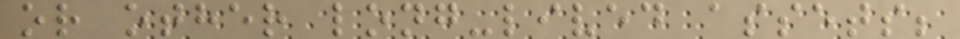or other long-lived assets;
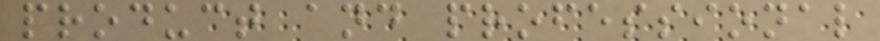product and professional
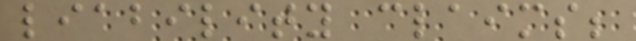liability claims;
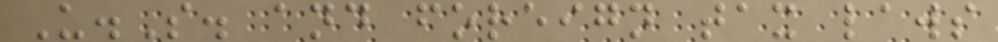U.S. and foreign tax laws
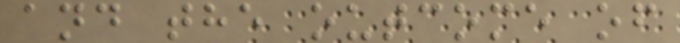and the outcome of
